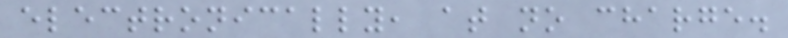electronically, at no charge.
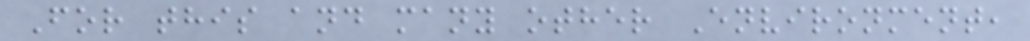For this and many other Environment,
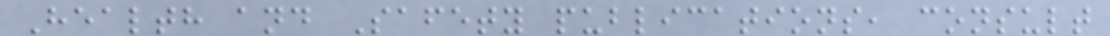Health and Safety publications, consult
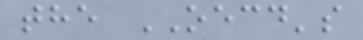the OECD's
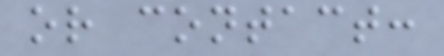or contact:
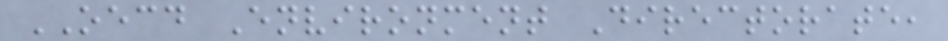OECD Environment Directorate,
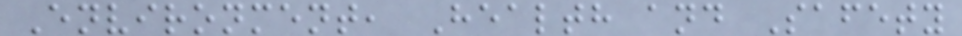Environment, Health and Safety
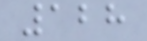128
